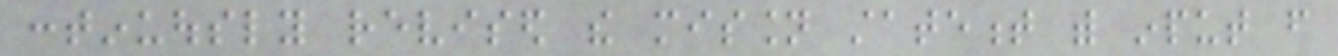continuously revised the mission statement with input from
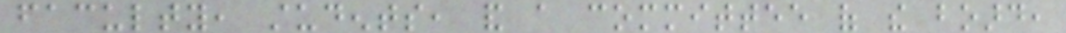faculty, students, and a committee of the board,
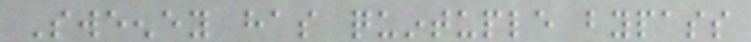Sweeney has quintuple bypass
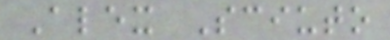Alex Sciuto
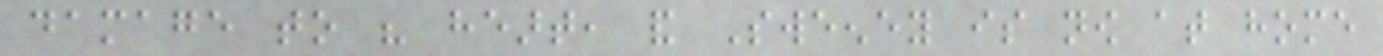damage to his heart, and Sweeney is now at home
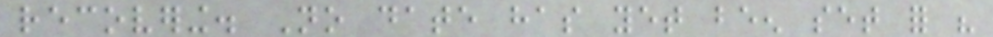recovering. No date has yet been set for his
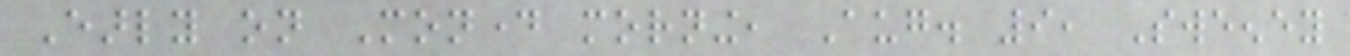Early on Monday morning, Aug. 9, Sweeney
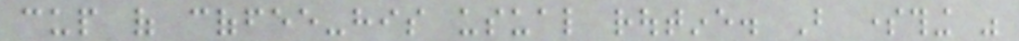cup of coffee-his usual routine. But something was
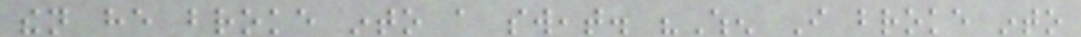then he broke into a sweat. "When I broke into
